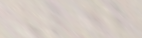0
